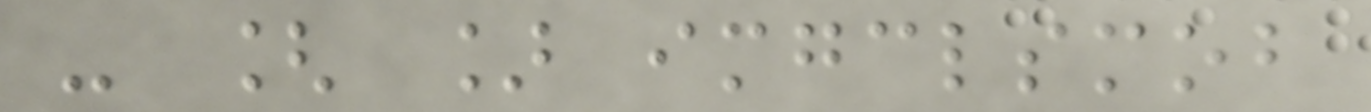- [ ] imgclsmob
